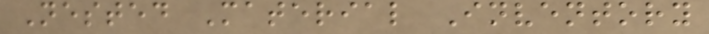Nested Material Inventory
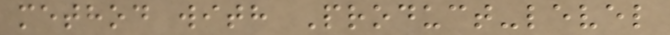method with Product-level
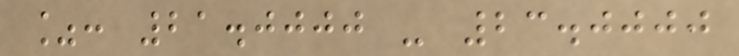%: 21.0000 - 23.0000
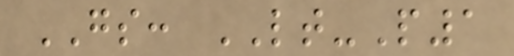GS: LT-P1
